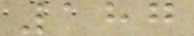187
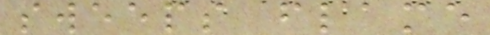sweeps flame
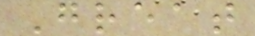Great
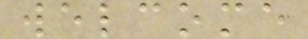welcome
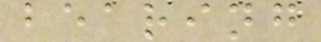bearing
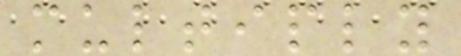multiply
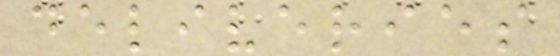deliveries
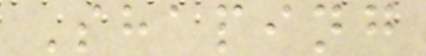Shaping
